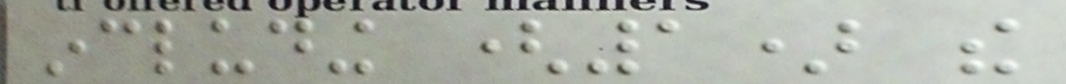including (1) the
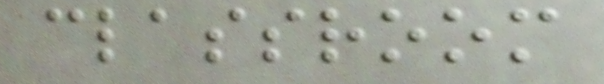classroom
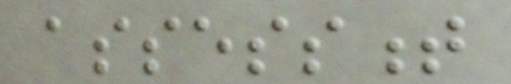assessment
